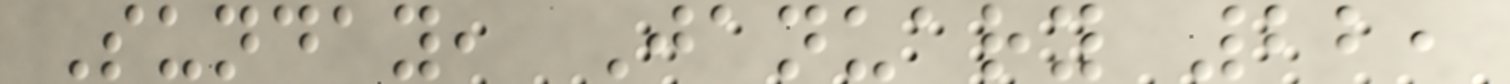Sunday, January 22,
